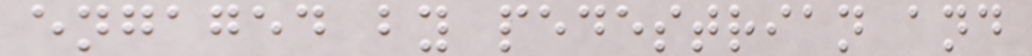engaged by pedestrian and
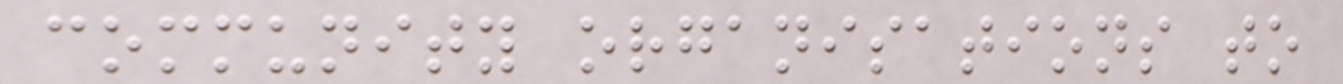community organisations to
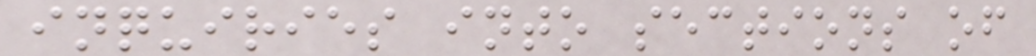inquiries into sections of
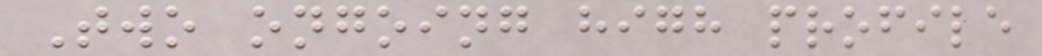Two ongoing high profile
